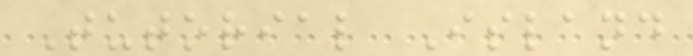Tutorial Island
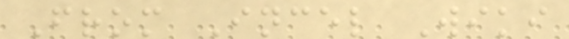From Incel Wiki
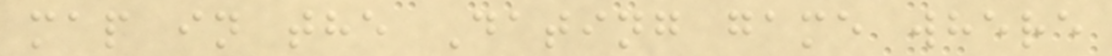map in the Dating game where
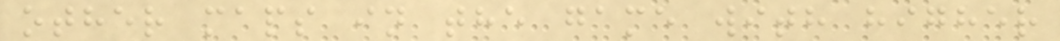other maps in the game with higher
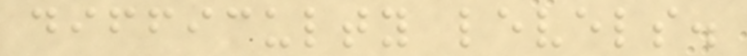difficulty levels.
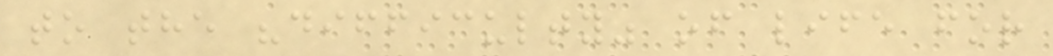to the "difficulty" of life for
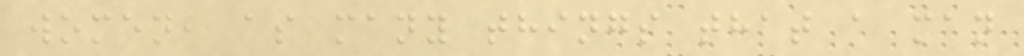women, as many things that a man
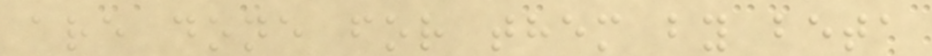are done for them by beta
